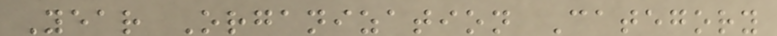Year Organization Category
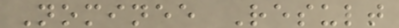Nominee Result
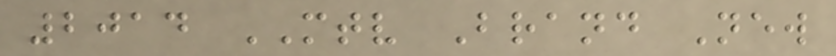2014 MTV Brand New
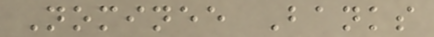Nominee Banks
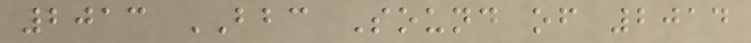2013 BBC Sound of 2014
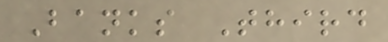Banks Third
